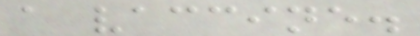a vaccine.
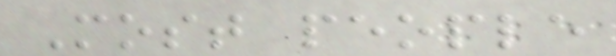Most people
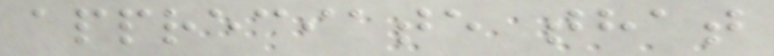appreciate that
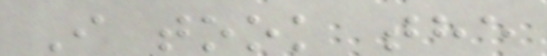I took the
